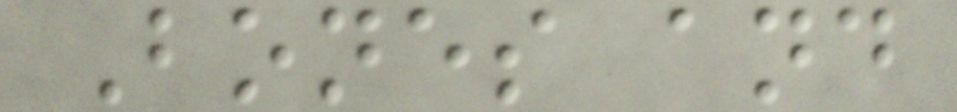Bones and
